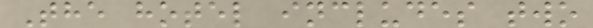The hotel includes two
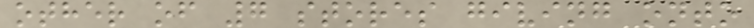other of 7 stores giving onto
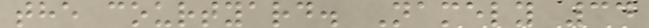the courtyard. Namely 34
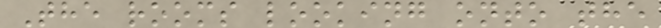The rooms looking onto the
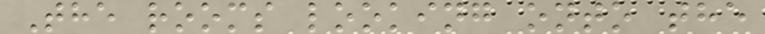The rooms looking onto the
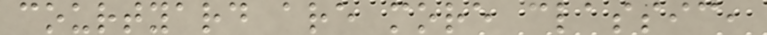courtyard are more classic,
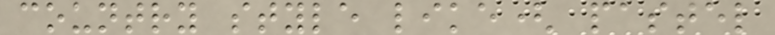country style like( pastel
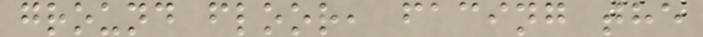ground floor, facing the
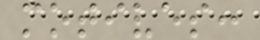motives:
